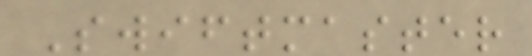Swiftmaster
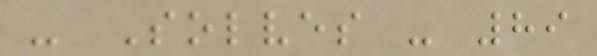- Solves - 89
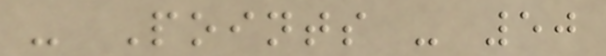- Points - 50
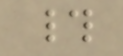#
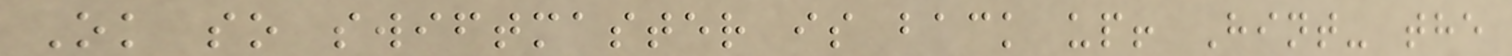Ok so swiftmaster is back up! Hint- the
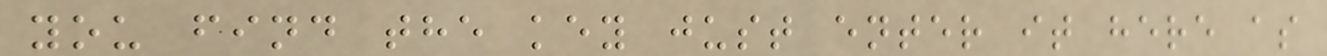you find the key just enter it here as
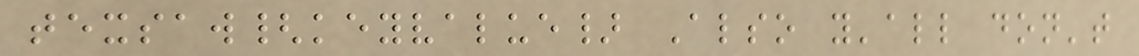texsaw{keyvalue} Also y'all don't
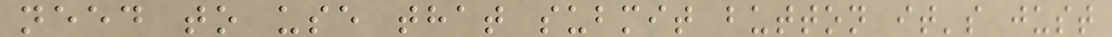need to use that submit button it's just
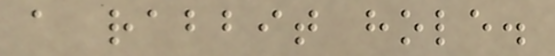a rabbit hole.
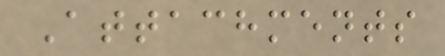Attachments
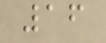16
